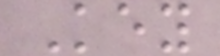Key
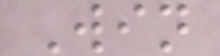Win
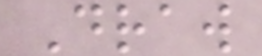Draw
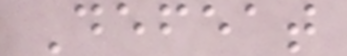Defeat
